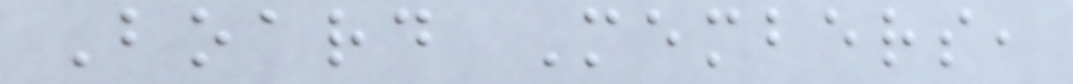Board Members,
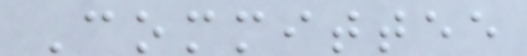Committee
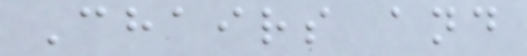Chairs and
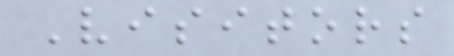Visitors
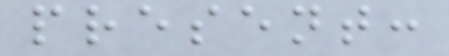present:
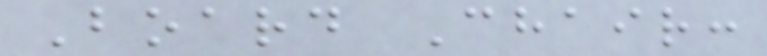Board Chair:
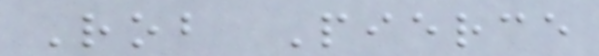Rob Pierce
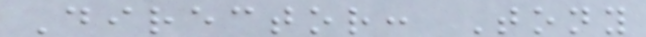Director: Tony
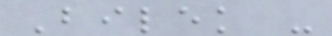Bilek -
